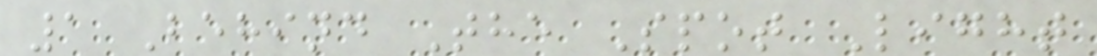1 Behind The Spot Light
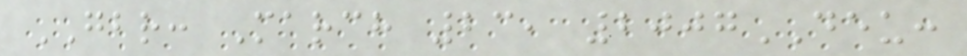GBR: March 23, 2007DEU:
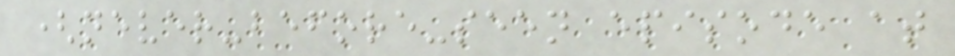(never-before-seen episode at
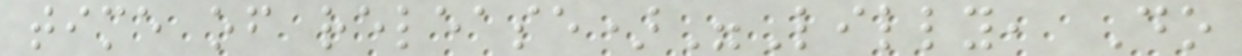time of release)"Lilly, Do
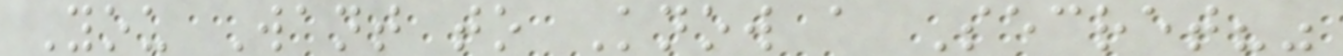You Want to Know a Secret?"
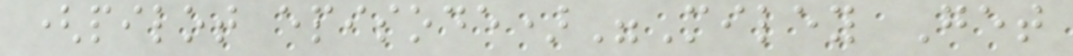(pilot episode)"Miley Get
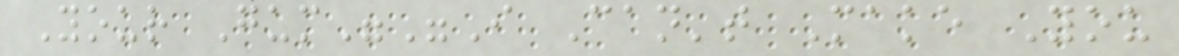Your Gum""I Can't Make You
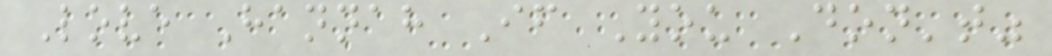Love Hannah If You Don't"
